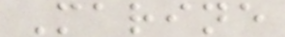Marine
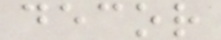decor
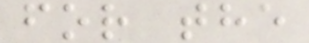for the
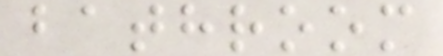bathroom
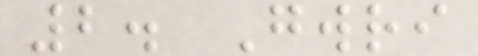2. Gwri
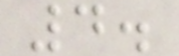4.
